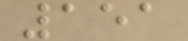151
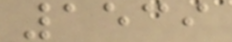1539
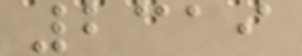2319
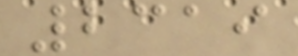2319
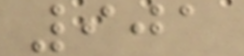901
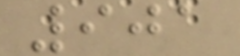901
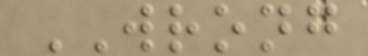WRONG
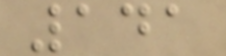141
